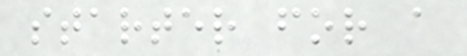starter for a
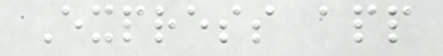Express app
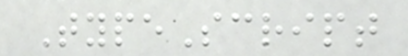TypeScript
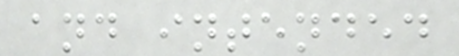and intended
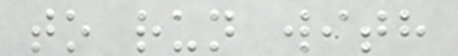to run with
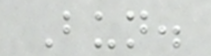Bun.
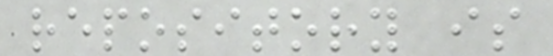repository is
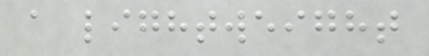a lightweight
